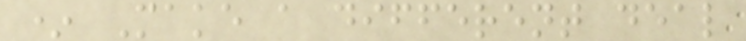* Make a different deal
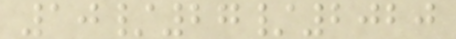10/27/2020
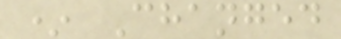* Changed
